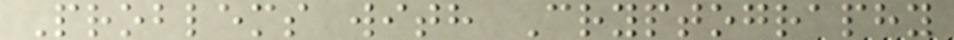Problems with Cryptography
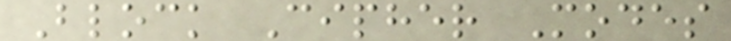Block Cipher Modes
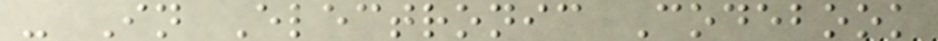- In Electronic Codebook
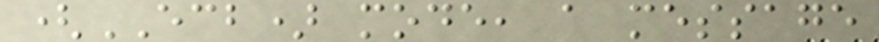(ECB) mode, a message
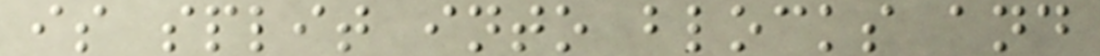is split into blocks and
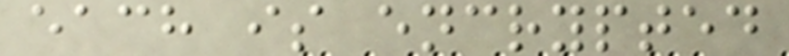each is encrypted
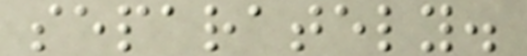separately.
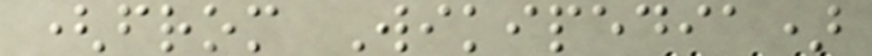(from Wikipedia)
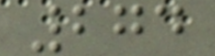274
